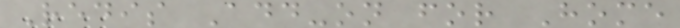Redis Add-on for Home
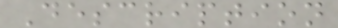Description
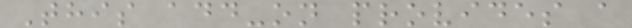This add-on provides a
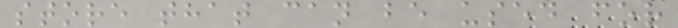store that can be used for
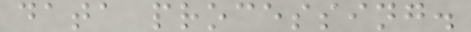data processing.
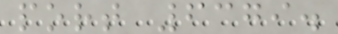port 6379.
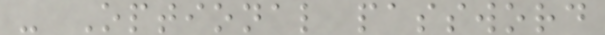- Optional password
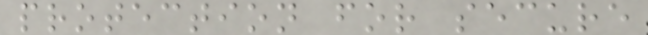protection for secure
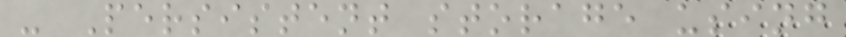- Persistent storage using
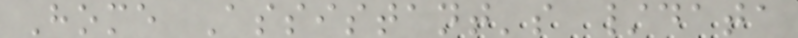Home Assistant's /data
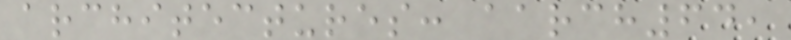architectures: aarch64,
